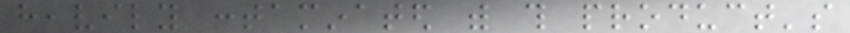heavily contaminated with this product's
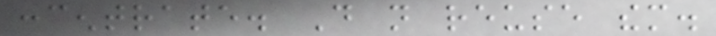concentrate. Do not reuse them.
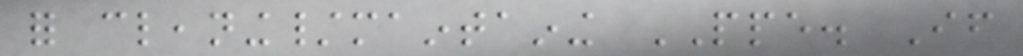for cleaning/maintaining PPE. If
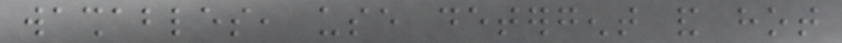washables, use detergent and hot
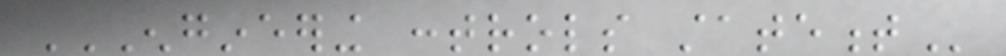ENGINEERING CONTROLS STATEMENT
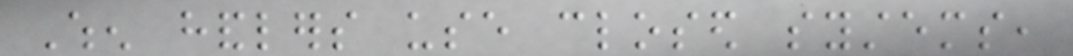When handlers use closed systems,
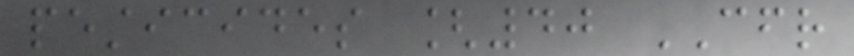pesticides [40 CFR
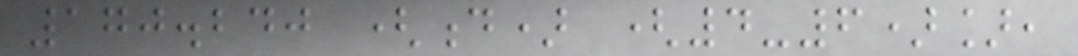170.240 (d) (4-6)],
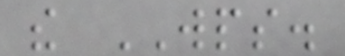the WPS.
